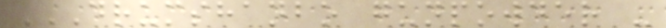DRUMSHANBO GUNPOWDER -
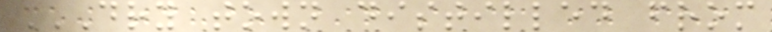DRY TOWN DISTILLED FROM
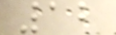12
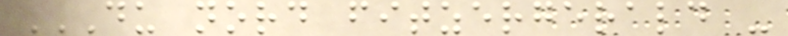DU NORD FITZERGERALD -
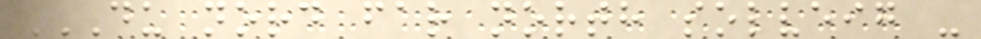DU NORD FAR NORTH SOLVEIG -
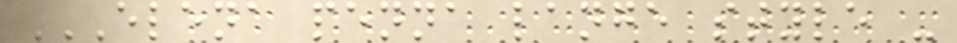ELENA PENNA LANGE STYLE -
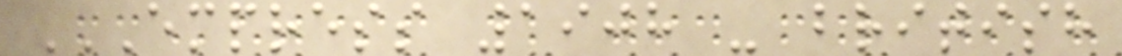EMPRESS 1908 - BRITISH
